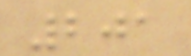201
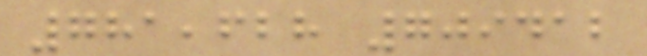781,628 709412
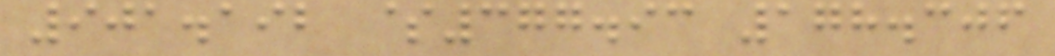901.192 $377.93 178.306
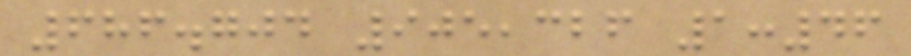686.704 905,326 1:46
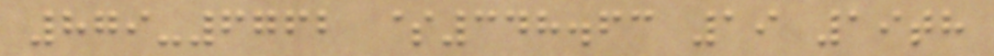879-6762 $348.63 19 19th
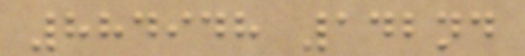884948 142nd
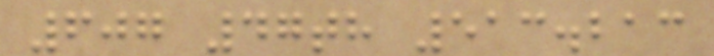607 47th 513.213
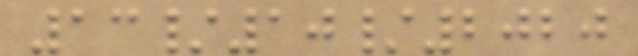13/10/2020
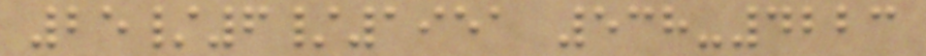25/6/1951 538-4223
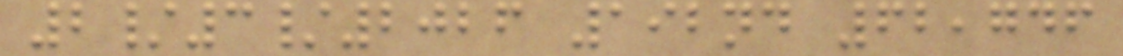2/3/2026 192nd 62,746
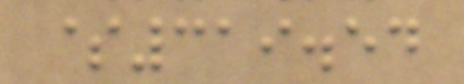$319.54
